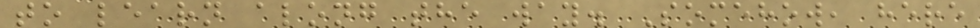to learn along the way. Somehow, here
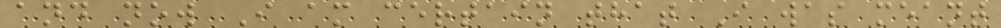and now I am certain that I was meant
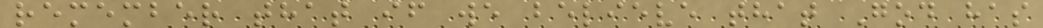remember that if we believe that God has
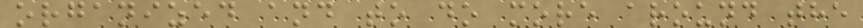organized and to do more around the
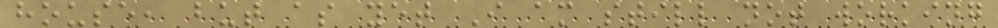house, but as yet I am still not working
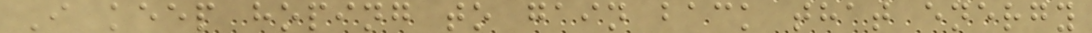I keep hoping to gain back that energy
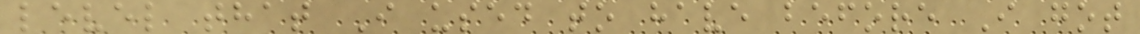level that I used to have before I got
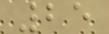25
